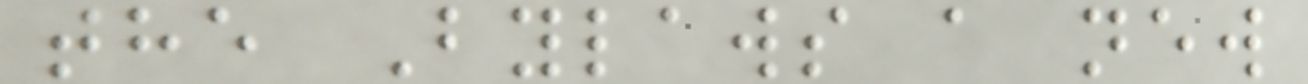the Bylaws a new
